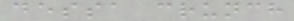dessa crunch
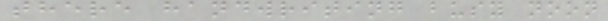there handwriting busy noon
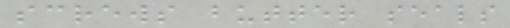screws butter seals
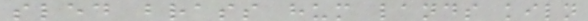sled brass hum lands kiln
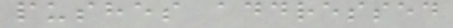pushes addressed
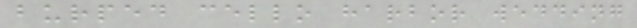burped cello harbor wedding
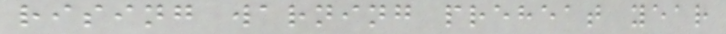rising warning preheat year
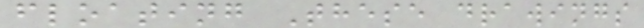floating These drawings
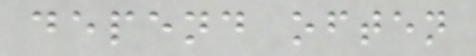depend often
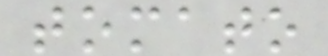tomato
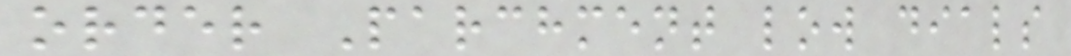order Parchment low dials
